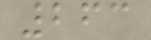263
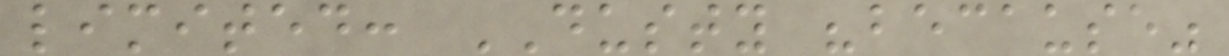limited: DUSTY "because"
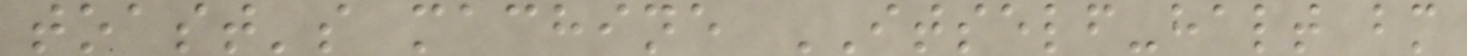toast's machine ITSELF-halt bm
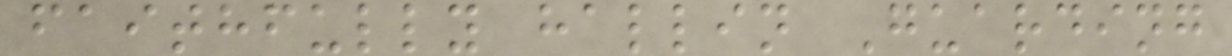faithfully hallin Guarding
